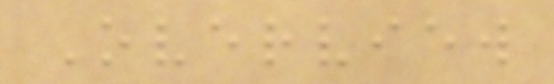Overview
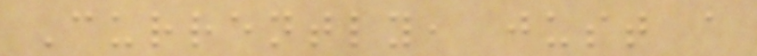Currently, just a
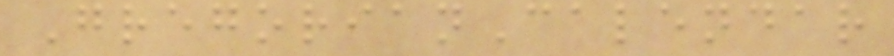GregorianCalendar
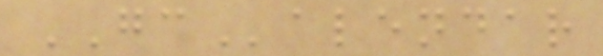GCalendar
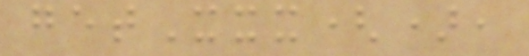getXxx(),
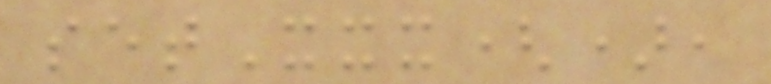setXxx(),
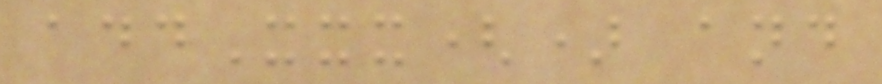addXxx() and
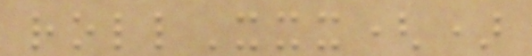rollXxx()
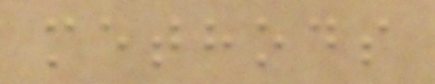methods
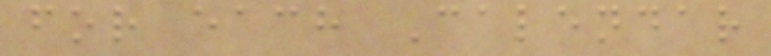for each Calendar
